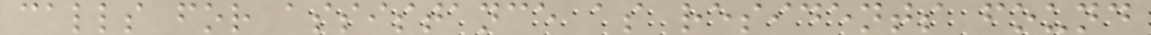calls for assistance as residents found
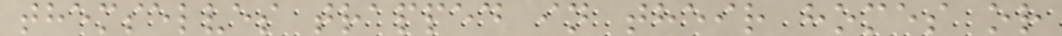themselves trapped in their homes or
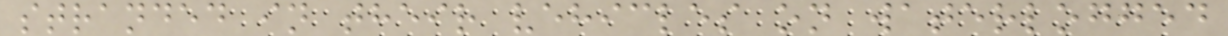stranded in their vehicles on waterlogged
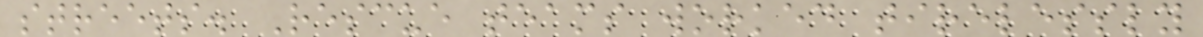streets. Rescue teams worked tirelessly
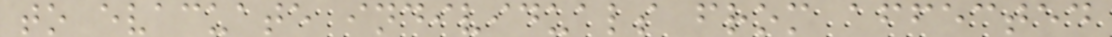to evacuate individuals from affected
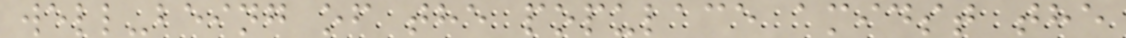well-being of the populace amidst the
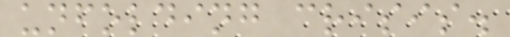unfolding crisis.
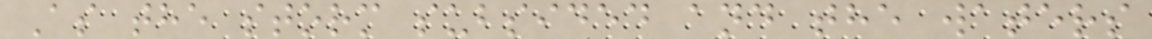As the storm subsided and the waters
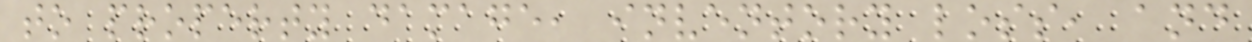to property damage, inventory loss, and
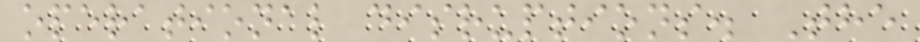operational disruptions. The
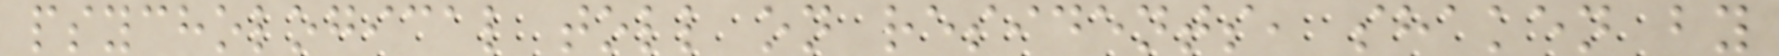psychological toll on residents, shaken by
